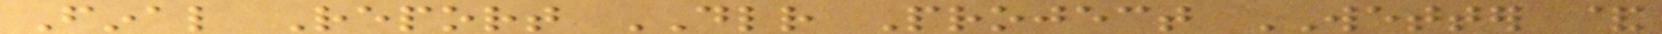Final Report DLR Project WETTER &
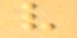very
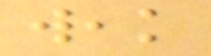weak
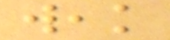weak
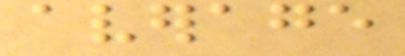average
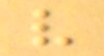very
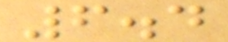6.4
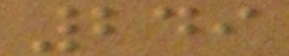249
